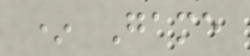* Game
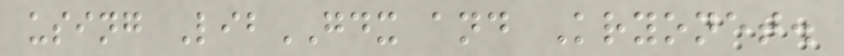using LibGDX and Kryonet.
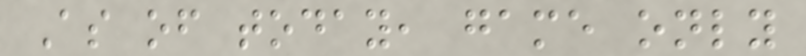As of today, game only
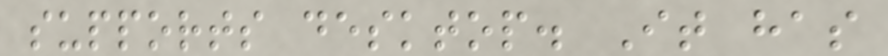supports desktop. It has
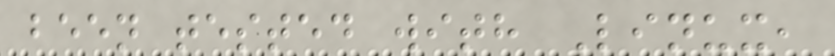been tested with Linux,
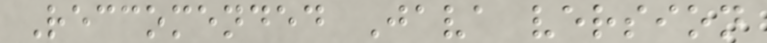Reccomended Java version
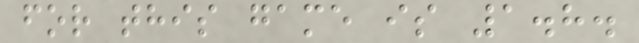for this game is 1.8.
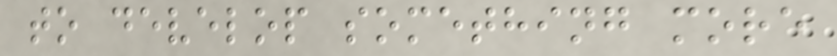to develop something more
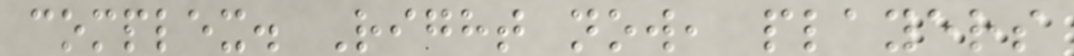complex. Right now, players
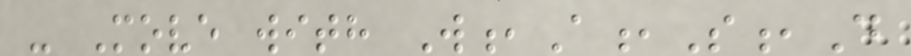- Move with W,A,S,D
